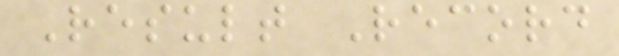Result Record
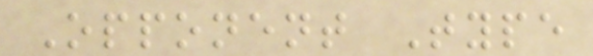Opponent Type
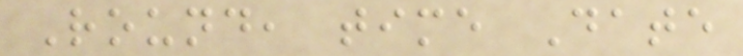Round, time Date
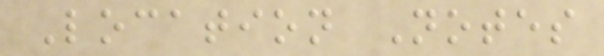Location Notes
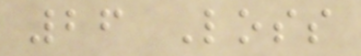26 Loss
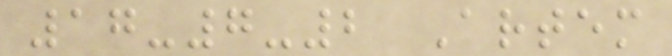17-7-2 Artem
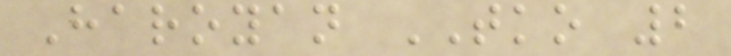Haroyan TKO 2
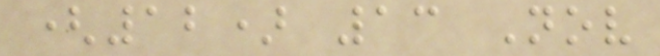(12) 13 Nov
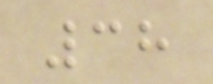38
